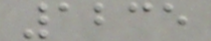1235
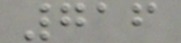716
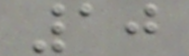10
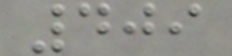409
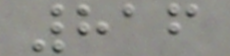816
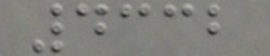4332
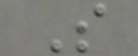S
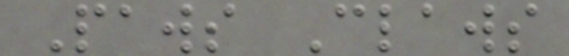Paws Claws
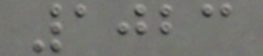1023
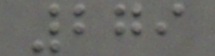279
